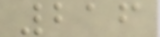216
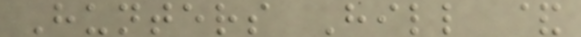Hunters Hill &
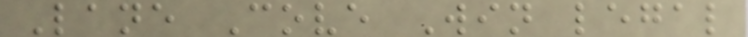Lane Cove Win legal
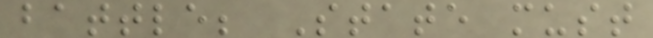battle; State must
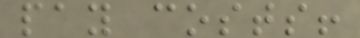pay costs!
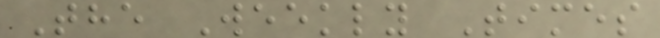The Weekly Times
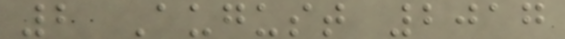2 August 2017
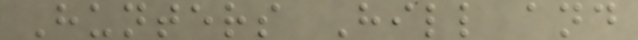Hunters Hill and
